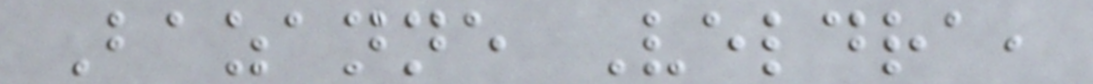Bazanne Veldra,
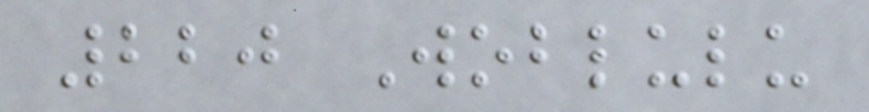220 Woblulu
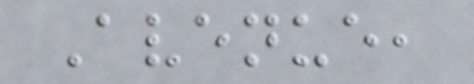Avenue,
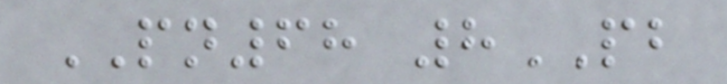PN68 8PB
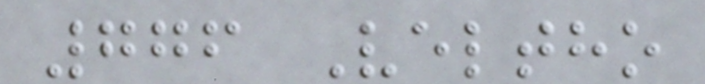776 Veltho
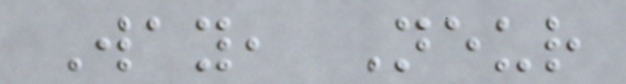Way, Neur
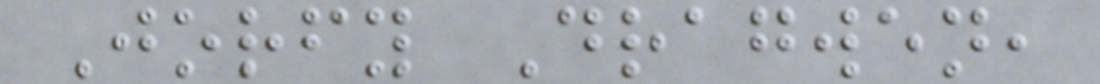Jorfy Dragwen,
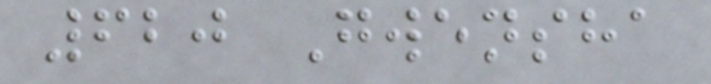620 Gwensha
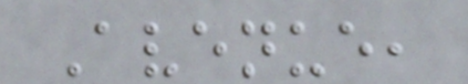Avenue,
